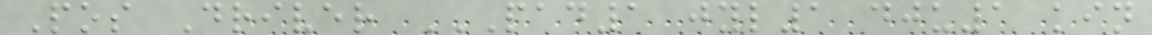Pos Driver PAD1 JYL1 DJU1 KIN
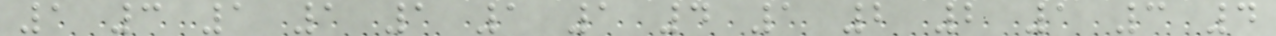1 3 1 1 1 1 1 4 1 2 2 1 3 4
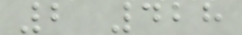2 428
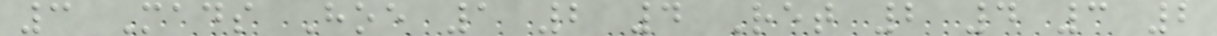3 Mads Hoe 1 2 4 Ret 2 4 3 2
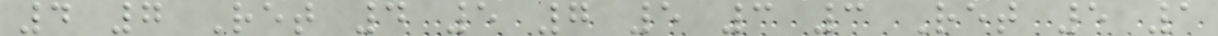4 7 Ret 4 5 7 5 3 3 Ret 5 1
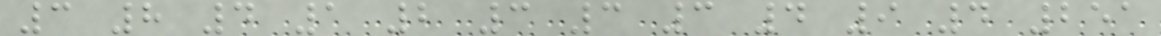3 8 4 1 2 3 3 3 4 9 4 251
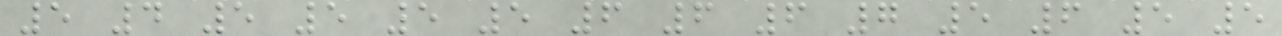5 4 5 5 5 5 6 6 6 7 5 6 5 5
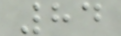84
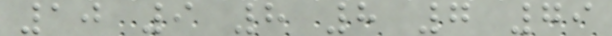10 9 8 8 7 79
